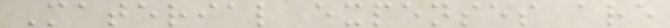Material expenses are
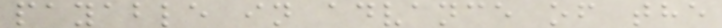payable in advance of the
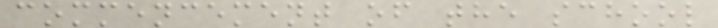commencement of the school
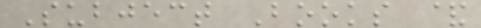Subject Books &
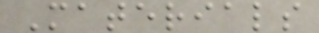Materials
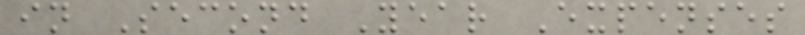in Second Year Expenses
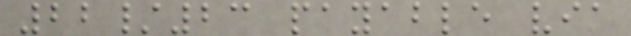22/23 payable via
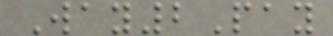Way2Pay
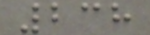238
